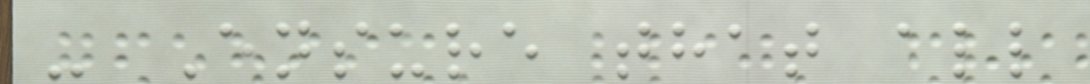- Ensure that all
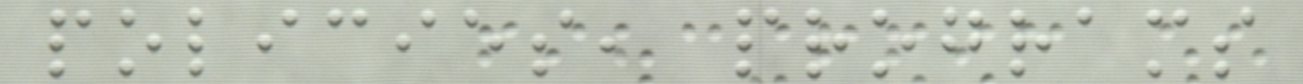policies, programs
